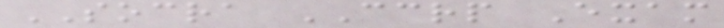SOCRA CCRP Exam
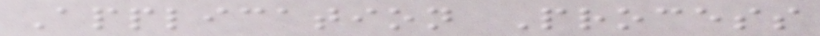Application Process
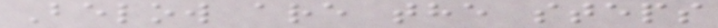Below are the steps
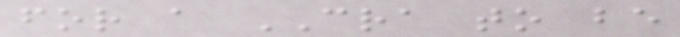for a CRA to be
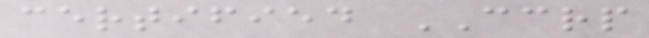certified CCRP
